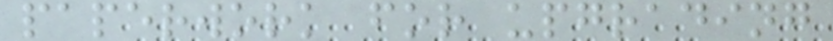paperwork for upgrading
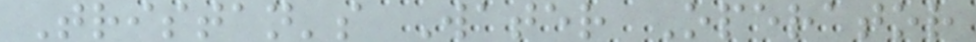Tristan's Water Operator
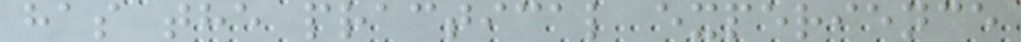has the practical experience
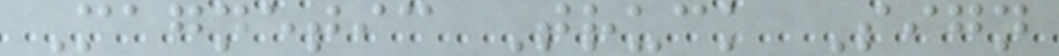Magnetic Truck Sign
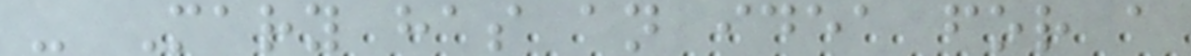- Mary has an idea for a
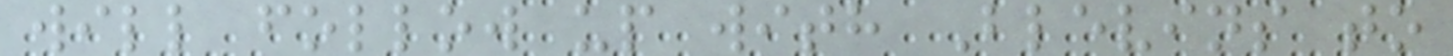will follow up with Blevins to
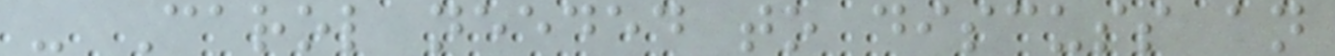- Carol needed to discuss an
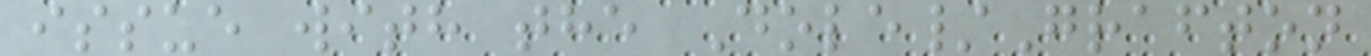issue with the Dole/Grafton
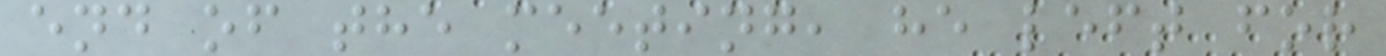end of the meeting, he left for
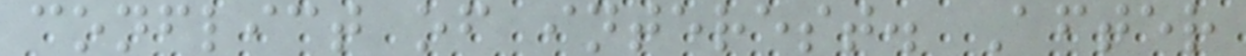conflict of interest. After
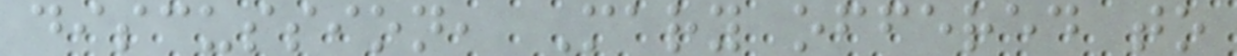discussion, Mary offered to
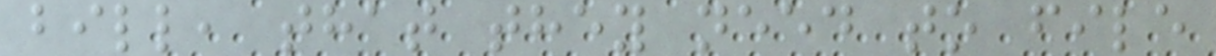bill, that they need to file
